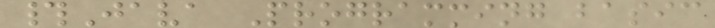#Java Programming basic
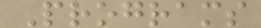Programs
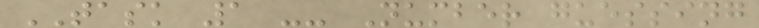TASK 1 -- Number guessing
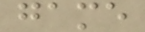game
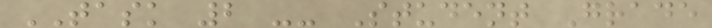TASK 2 -- Student Grade
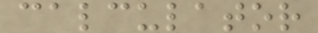calculator
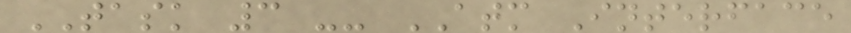TASK 3 -- ATM Interface
